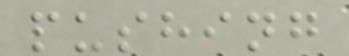pushing
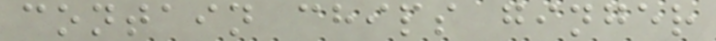contain chips ginger
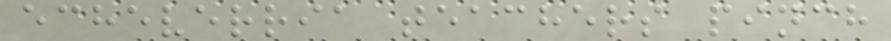echeverria teachers pinch
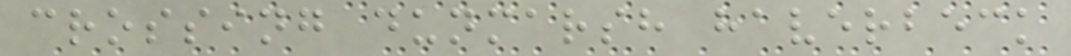crossing dunmarsh haverbeck
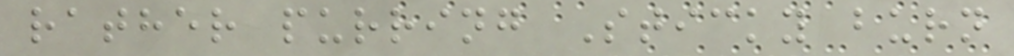rather purring Sticky burn
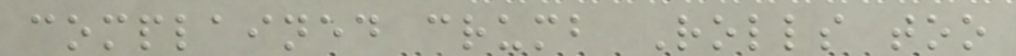complained crumb Rolls too
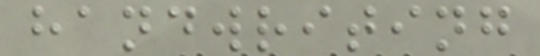handwriting
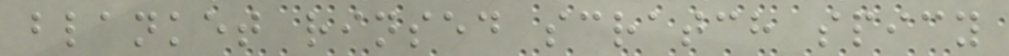blanket rinsed scratch spicy
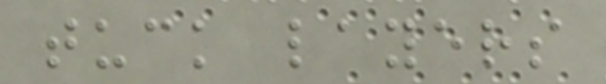tuck layers
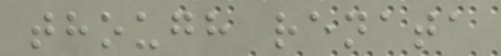though renata
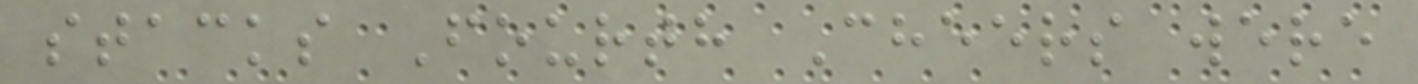stacks Fourth Cheers were
